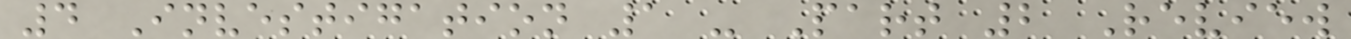4 Investigation 1 - Part 2 Review
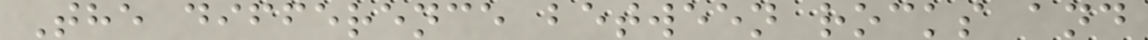The difference between rocks and
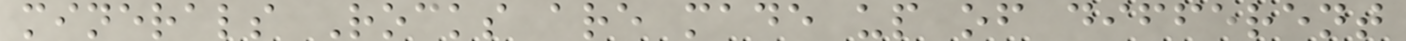minerals Rocks are made up of different
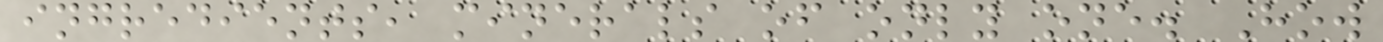ingredients, minerals of only one. How
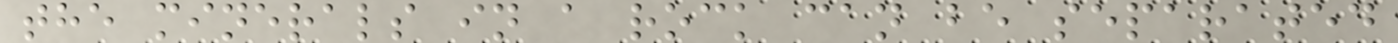the minerals in a rock can be separated
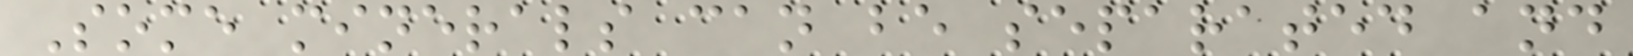Some minerals can be separated and
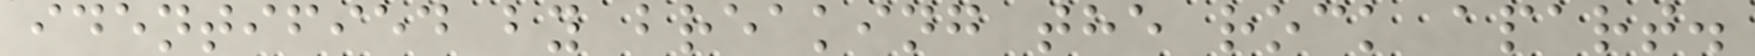identified by breaking the rock apart.
